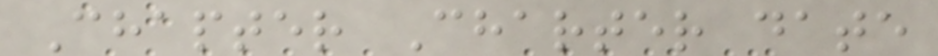Chapter Charter date
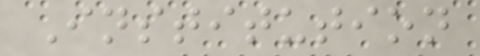Institution
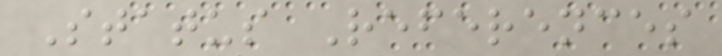Status References
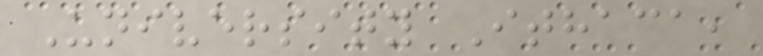University Ithaca,
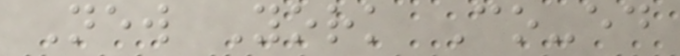New York Co-ed
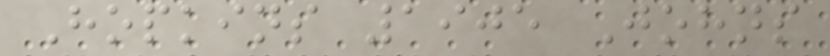Hopkins 1905 Johns
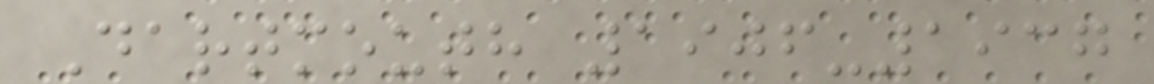Dartmouth 1906-1937
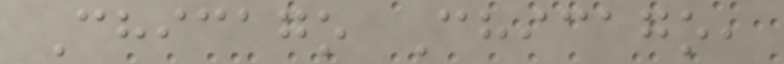Chicago Chicago,
